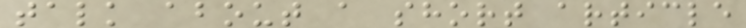talk about a short article
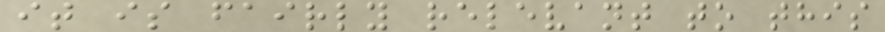it is fairly relevant to this
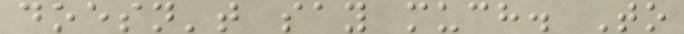doesn't say much. To
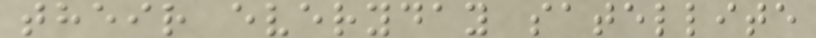their everyday satellite
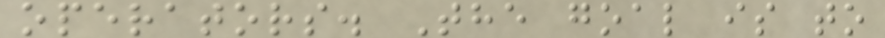operators. The goal is to
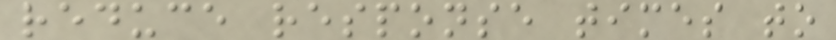reduce response times to
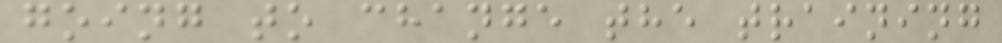going to change the training
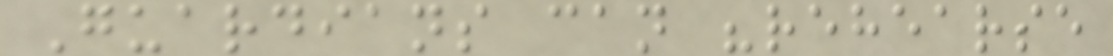Guardians can "rehearse
